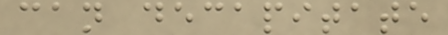can decapitate
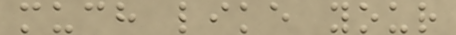much like your
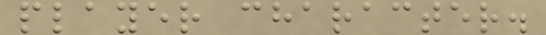player character.
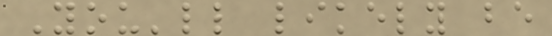You'll likely be
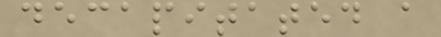decapitated a
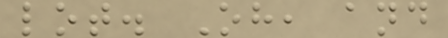lot. Oh, and
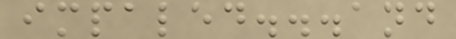impaled...and
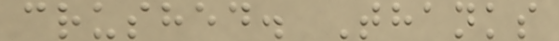crushed. Thanks
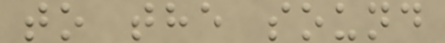to the sound
